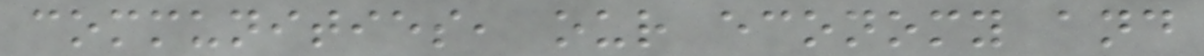communities, our economy and
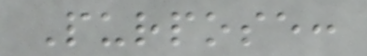Purpose:
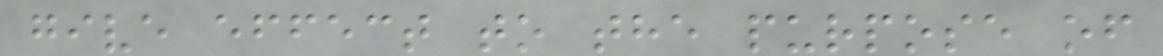give effect to the purpose of
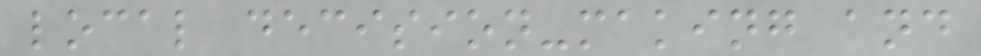local decision-making and
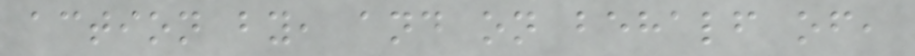action by, and on behalf of,
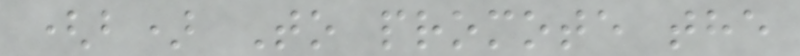(b) To promote the
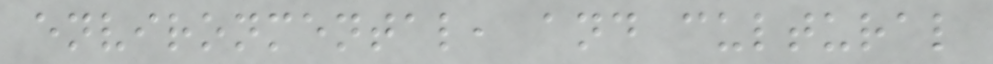environmental, and cultural
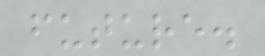future.
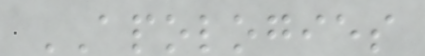APOLOGIES
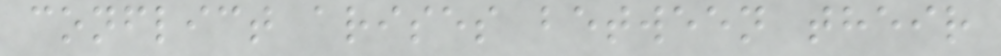conflict arises between their
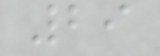29
